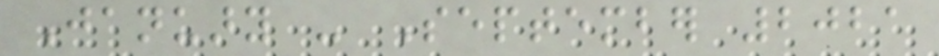January - September 2021
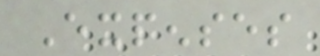Expenses
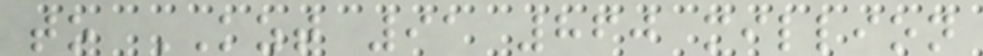to KZT 91 860 million
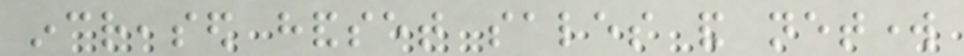increased handset sales and network
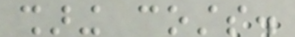sharing costs.
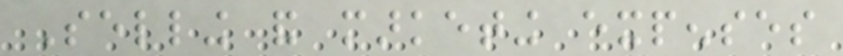Selling and marketing expenses
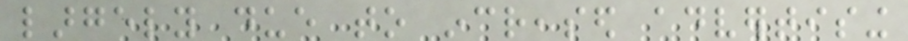largely due to increased advertising
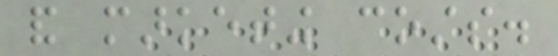and marketing costs.
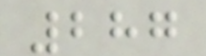287
